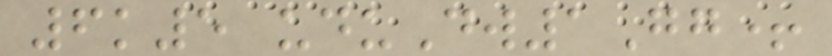6k5 uduDw1Gg+
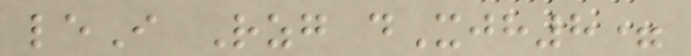leI Rzg dXjh8=
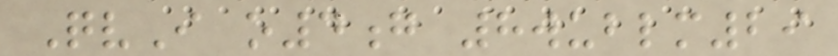QvI o4g 8wublm29
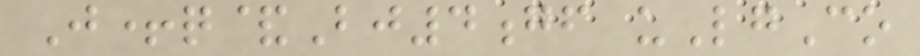J+q&Bj4gf uLgCo
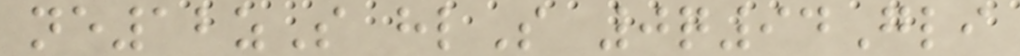ne12zS hlS 0q94Gli
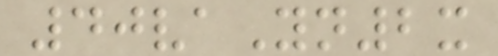40vaYn2x
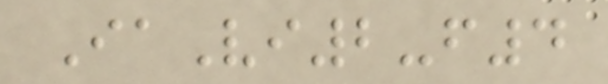IaVi2-f4
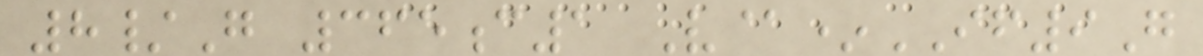8/G 365c1 V@*IF9G
